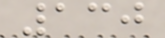130
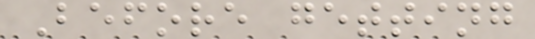Before getting
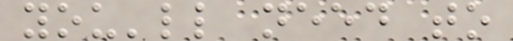you'll need to
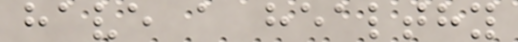have a healthy
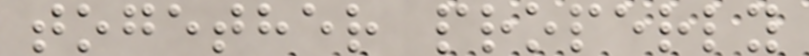together properly
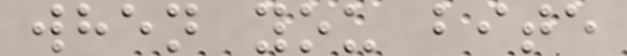when you bite
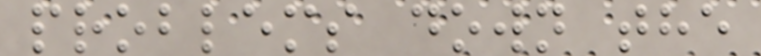problems down the
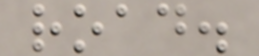road.
